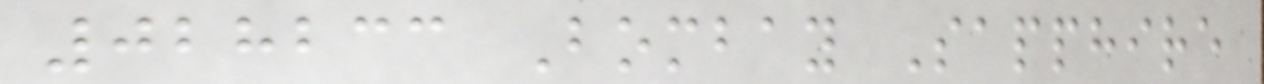028233 Bombay Sapphire
